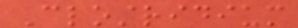Clostridium
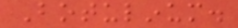Botulinum.
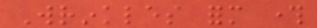Wrinkles form through
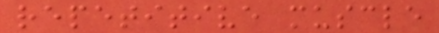repetitive muscle
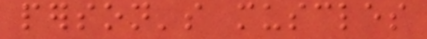person's muscles
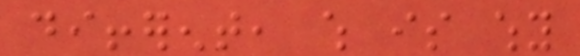different, which is why
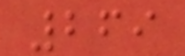269
